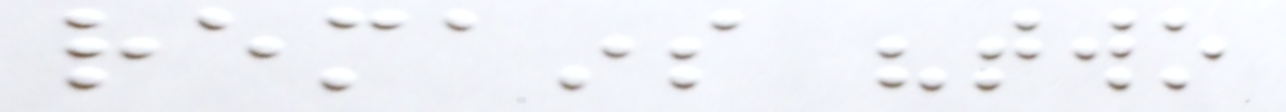remains "two
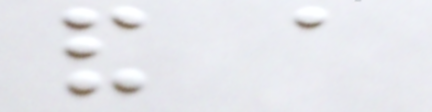and a
